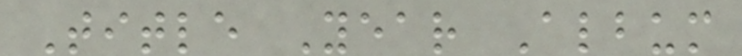Title Year Album
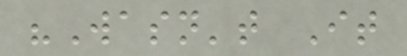"Wasn't It
